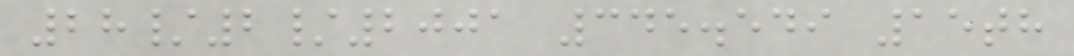28/2/2001 345.549 15th
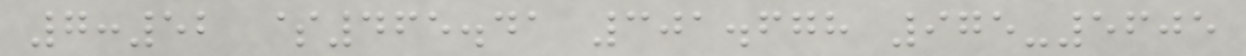7:52 $465.41 301.678 975-5605
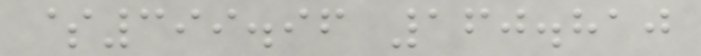$399.96 160.810
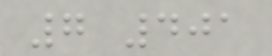7 401
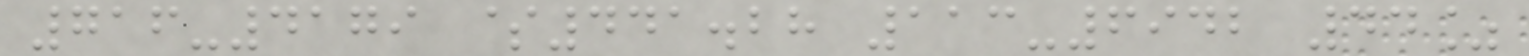716-4179 $441.28 113-6942 44%
